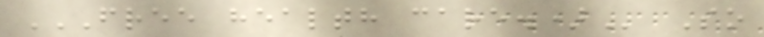FREE HEALTH CARE.) So
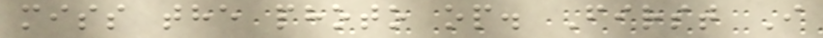miss the photo op. First I
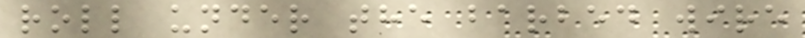roll under the barbed wire
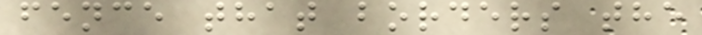fence that borders the
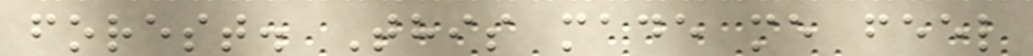forest. This made me feel
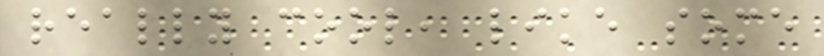really cool, like some
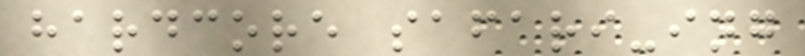hardcore safari-ing
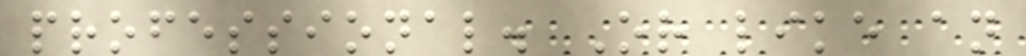professional. Or like an
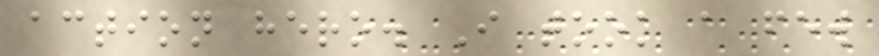action hero. I took a few
